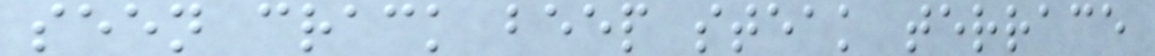seen crack beep steak terrace
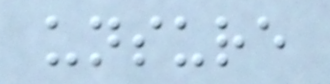unsure
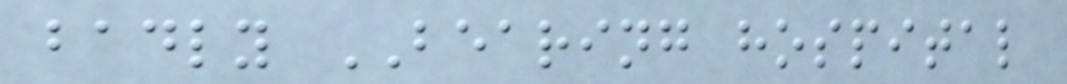badly BEARING hospital
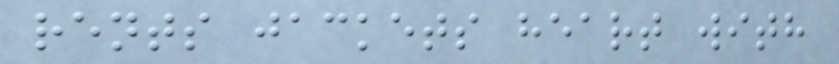rents jackets heart with
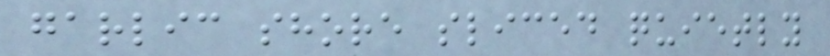garlic shore sliced quietly
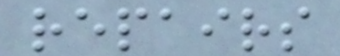repairs
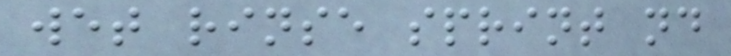wet rinse sprint nd
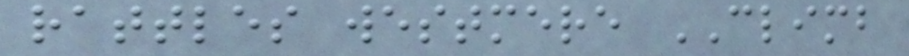rattles westmere CLIMB
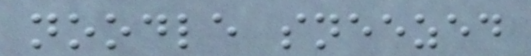noodle sneezed
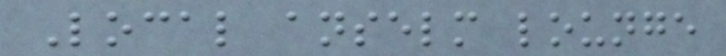Local anselm lounge
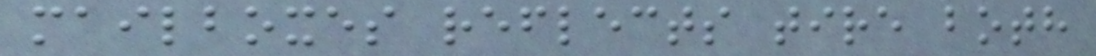mailboxes reflects tire both
